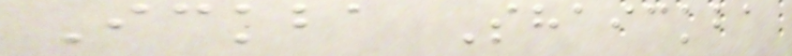Ickba Shaickba
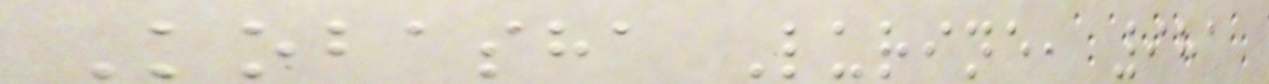Kobasha Lurine, 981
